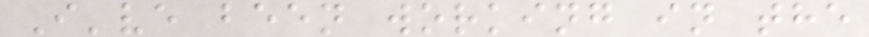I've been working in the
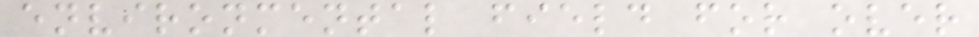environmental field for over
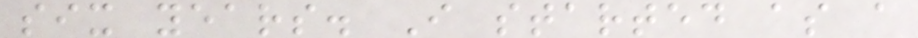six years. I started as a
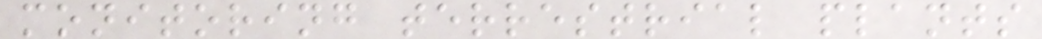monitoring terrestrial plants
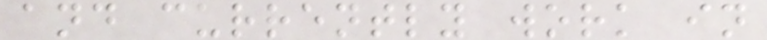and currently work in
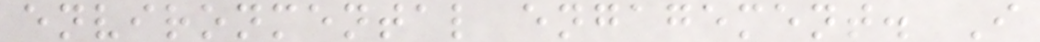environmental engagement. I
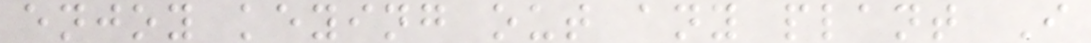enjoy keying out any plant I
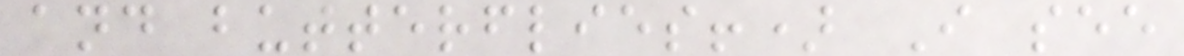and butterflies!) I see
